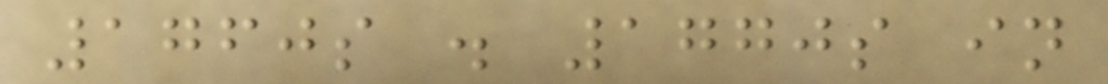1760s . 1770s in
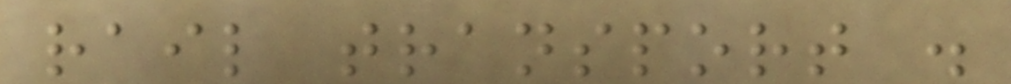rail transport .
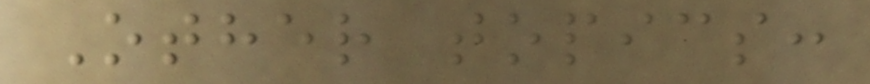Other topics:
